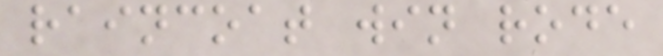raincoat win rode
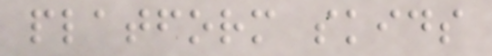platform skids
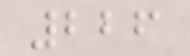226
